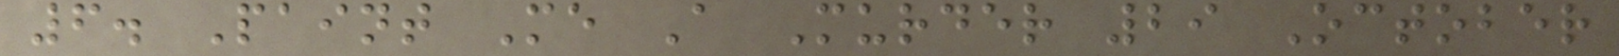6. Paint Me A Murder 29 October
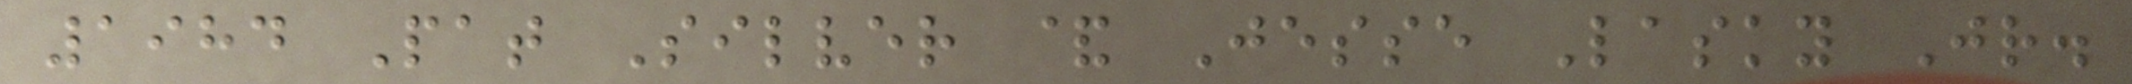1984 Pat Silver & Jesse Lasky Jr.
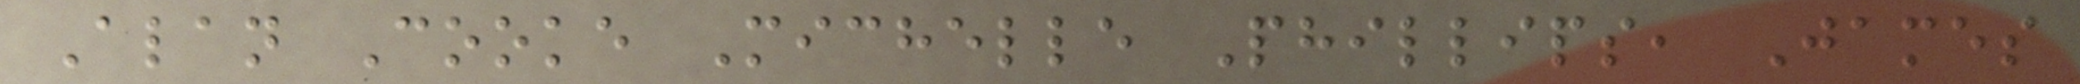Alan Cooke Michelle Phillips, James
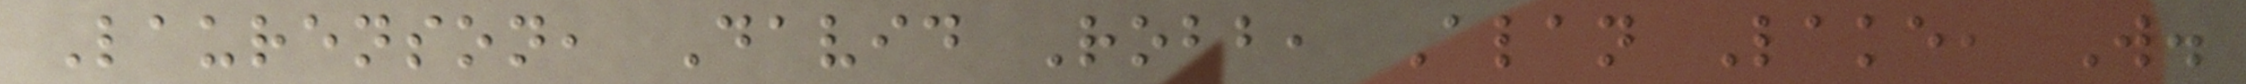Laurenson, David Robb, Alan Lake, W.
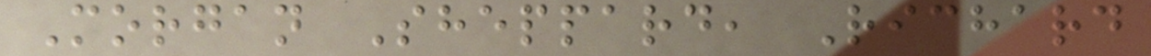Morgan Sheppard, Richard
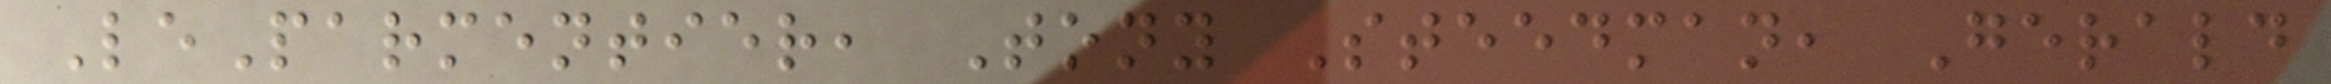LeParmentier, Tony Steedman, Gerald
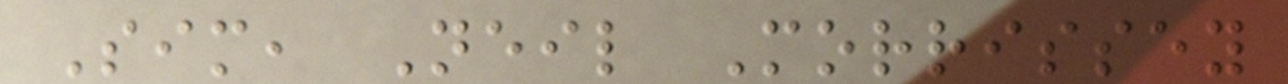Sim, Neil Morrissey
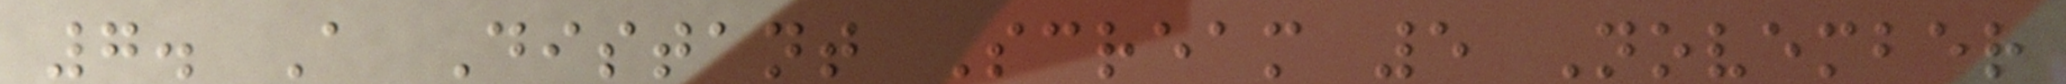7. A Distant Scream 5 November
